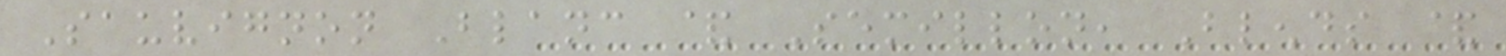Sauvignon Blanc & Semillon, Blends &
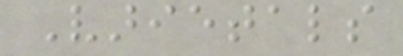Varietals
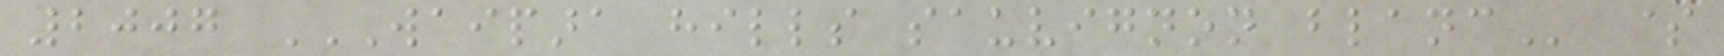2007 WAIPARA HILLS SAUVIGNON BLANC $
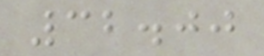32.00
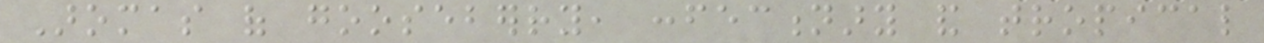Aromas of gooseberry, confectionary and tropical
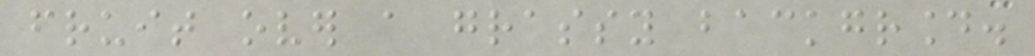fruit over a grassy background.
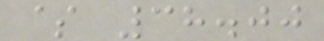$ 38.00
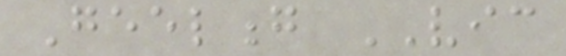Geelong VIC
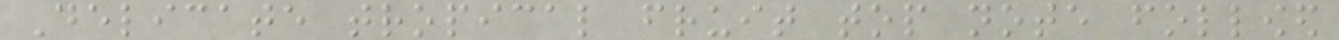Delicate tropical fruit top note followed
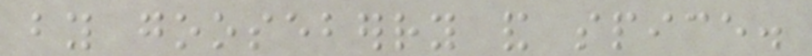by gooseberry and spice.
